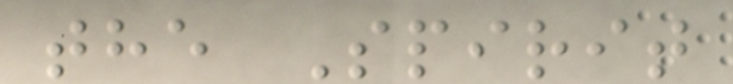the Spirit
